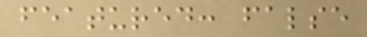featured: false
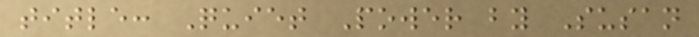title: Quiet Power by Susan
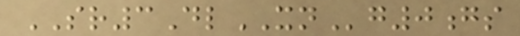SR3DlXNg0gs
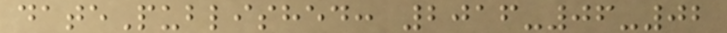datePublished: 2016-06-02
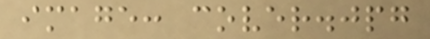image: cover.jpg
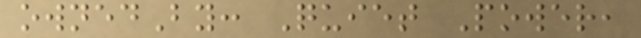ownedBy: Quiet Power,
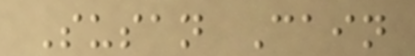Susan Cain
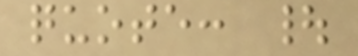quote: |
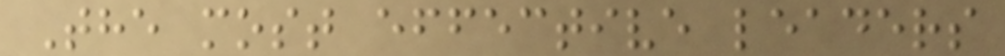The most effective leaders
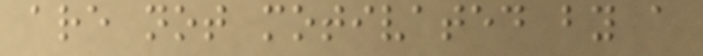are not motivated by a
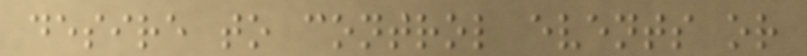desire to control events or
